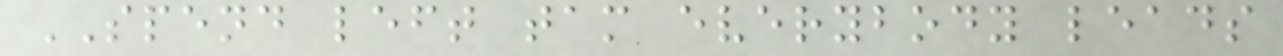SPEND left tam everybody leads
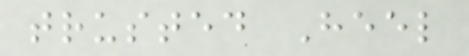trusted Heel
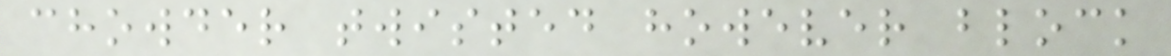chowder twisted however block
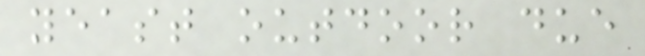yeast outdoor due
